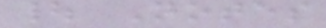| Notes
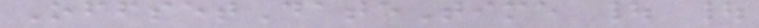OffsetDateTime | |
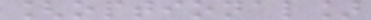[optional]
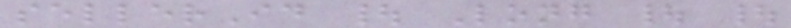sellerId | Long | |
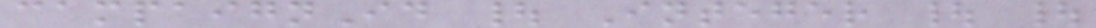campaignId | Integer | |
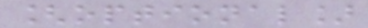[optional]
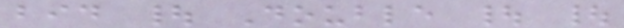bid | Double | |
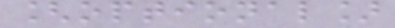[optional]
